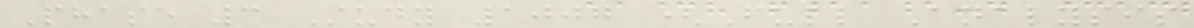Phase 3 Study 1007 (Full Analysis
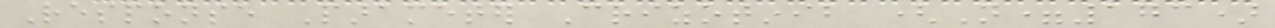Response Parameter Crizotinib (N=173)
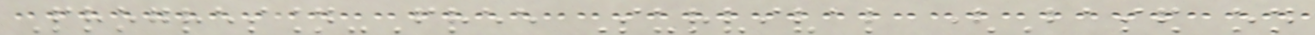Progression-Free Survival (Based on
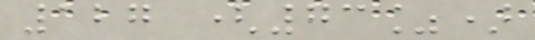127 (73%)
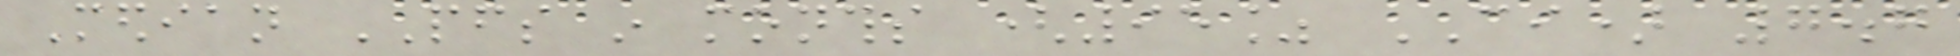Median PFS in months (95% CI) 7.7
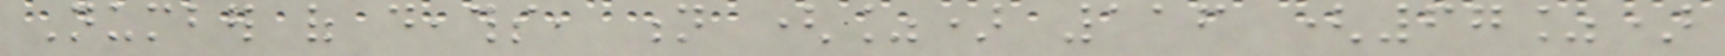Number of deaths, n (%) 116 (67%)
